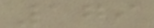179
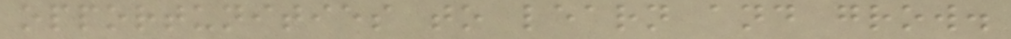opportunities to learn and grow.
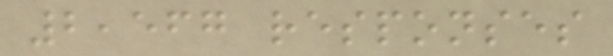2,567 responses
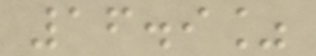16.9%
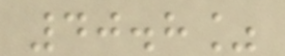40.8%
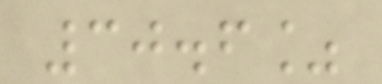30.6%
